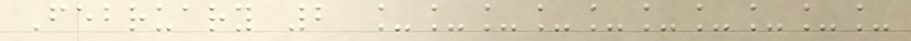February 2 __________
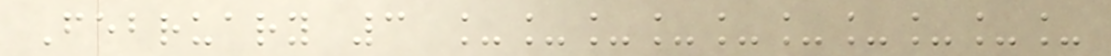February 3 __________
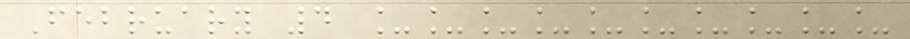February 4 __________
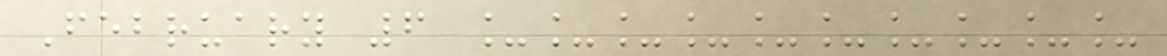February 6 __________
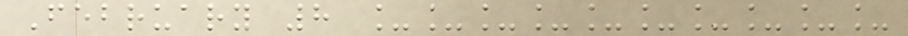February 8 __________
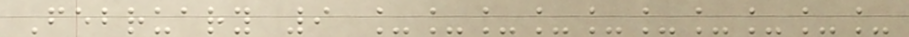February 9 __________
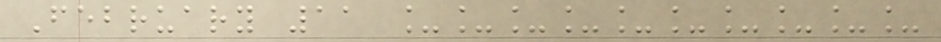February 11 __________
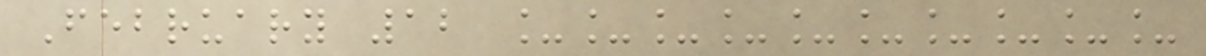February 12 __________
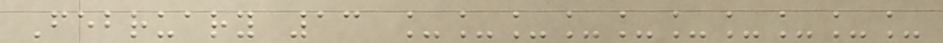February 13 __________
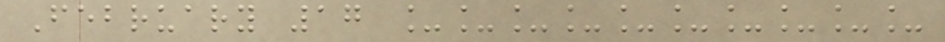February 17 __________
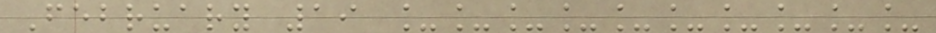February 19 __________
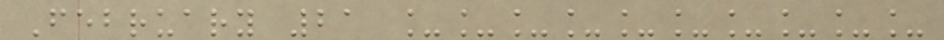February 21 __________
